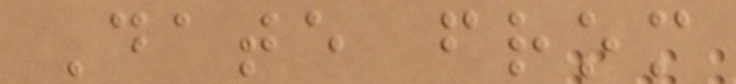Date from
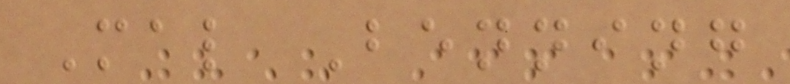Mal Benning
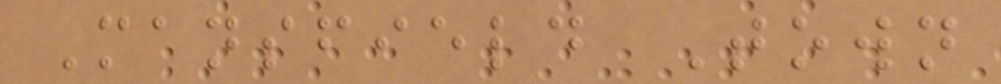Mansfield Town
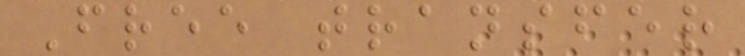Free transfer
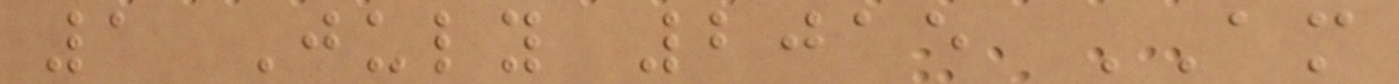1 July 2015 AM
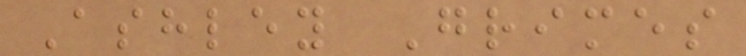Ashley Grimes
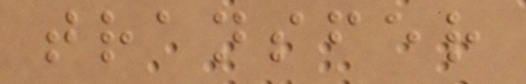transfer
